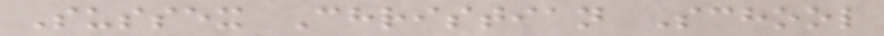Sussex Christian School
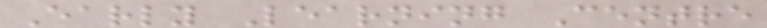Early Learning Centre
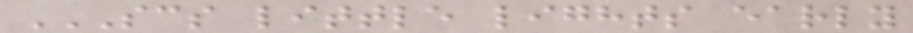SCS LITTLE LIGHTS EARLY
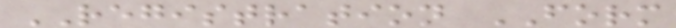REGISTRATION FORM
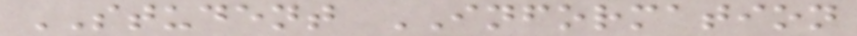STUDENT INFORMATION
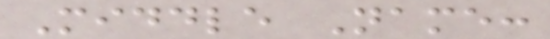Middle Name:
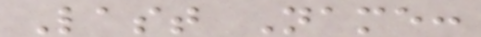Last Name:
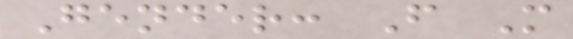Gender: F M
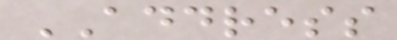ADDRESS
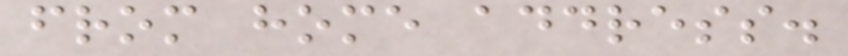from home address.
